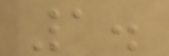1.
